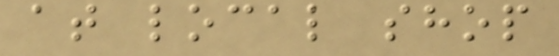at local shop
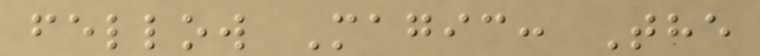fellow Magic: The
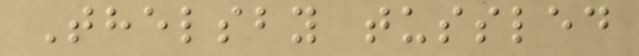Thelsby tussled
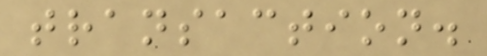transaction.
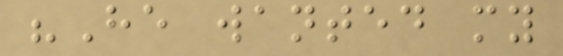"He wanted my
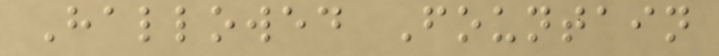Hallowed Fountain
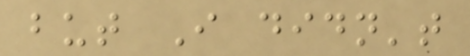but I didn't
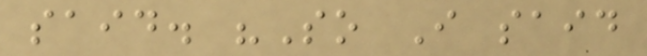said. "So I said
